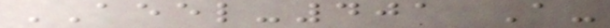AEEL-401 A-
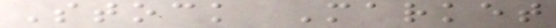Stock Market
